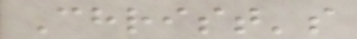Christ's
